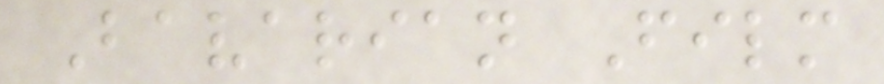Bavarian Film
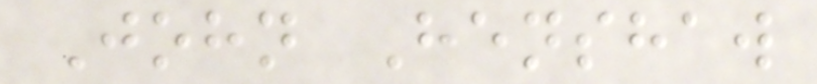John Henshaw
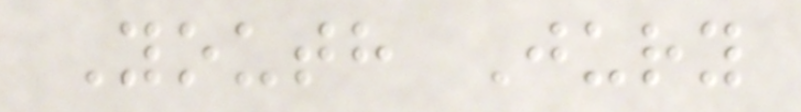Youth Jury
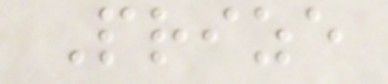Prize
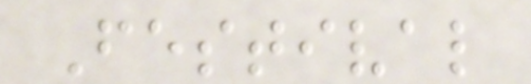Festival
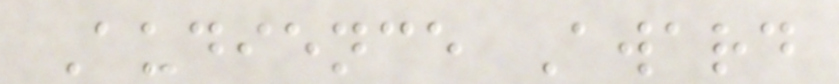Audience Award
